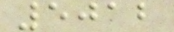5012
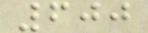600
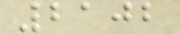2102
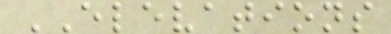ELEVATIONS
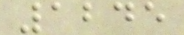1245
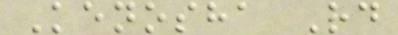Kenosha Rd
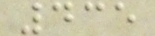435
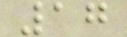17
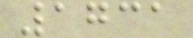1731
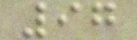97
